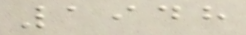1948
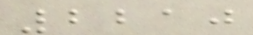2210
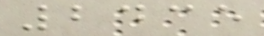2435
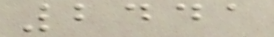2441
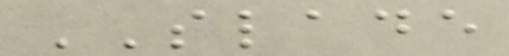SLADE
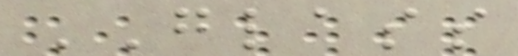GLASS
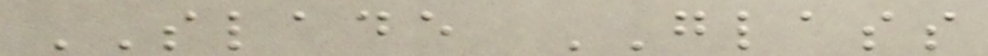SLADE GLASS
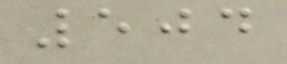504
